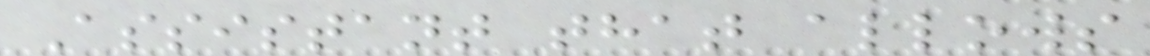Assistant that allows
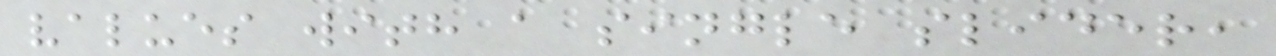values with a single slider,
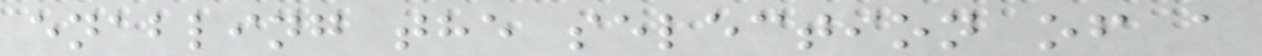enabling the selection of a
